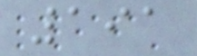191
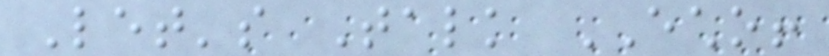Let's Talk ECHO!
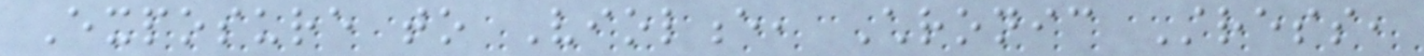Exposure to Violence, Chronic Stress,
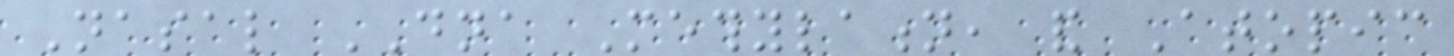Nasal DNA Methylation, and Atopic
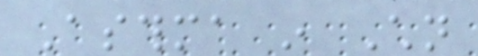Asthma in Children
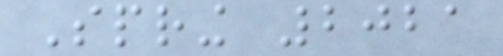Spring 2021
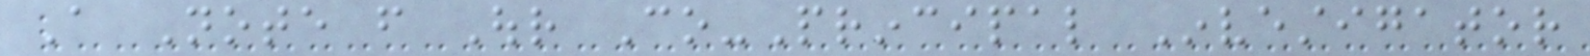A Note from Our Co-Principal Investigator
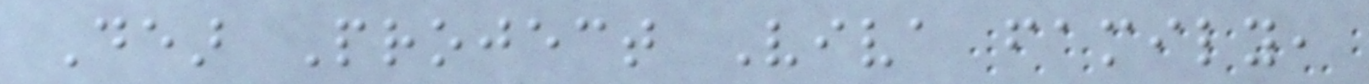Dear Project Viva family,
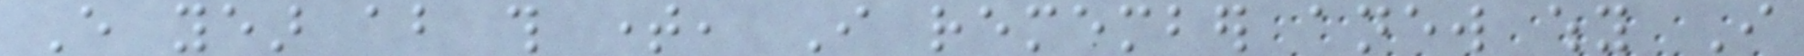Every year about this time, I remember anew why I
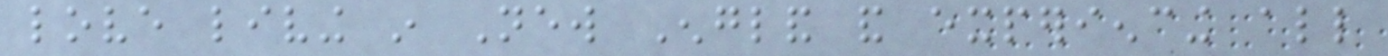love living in New England and experiencing all
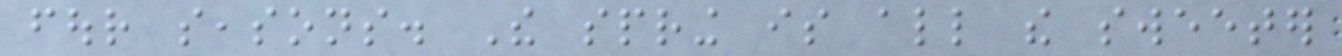four seasons. The spring is all the sweeter
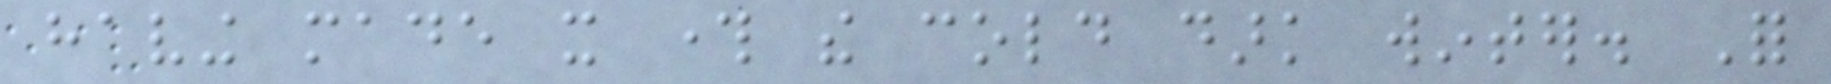having made it through the cold dark winter. For
